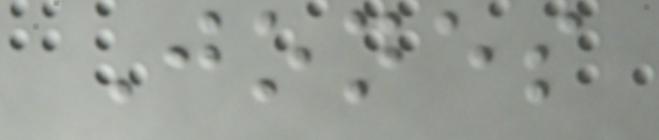Jones
